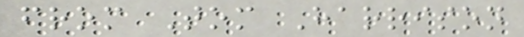from Tom Harrison
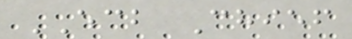ECB Chief
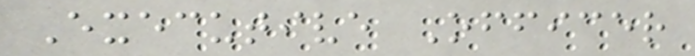Executive Officer
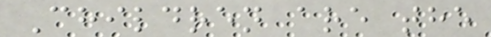Children are the
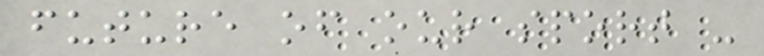future of our sport -
